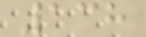138
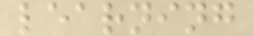learning
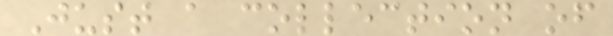Just a collection of
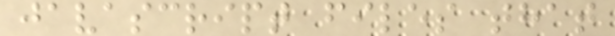javascript files that
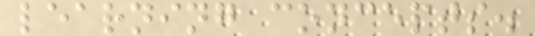learning concepts.
